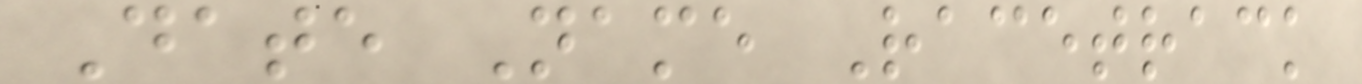Date Name Racetrack
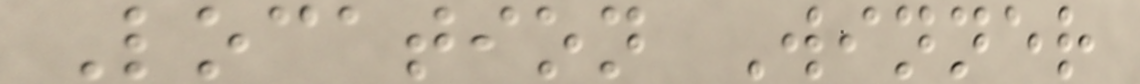Location Winner
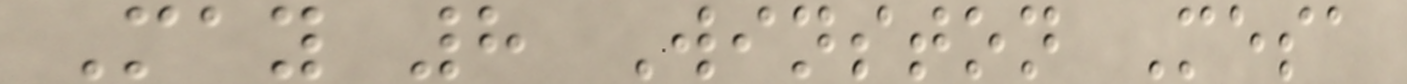May 8 Winston Mesa
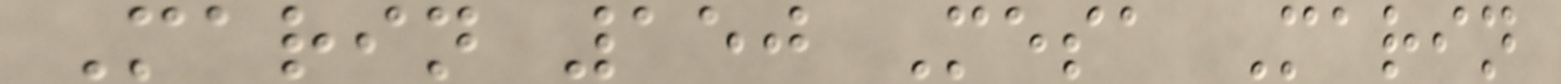Marin 150 Mesa Marin
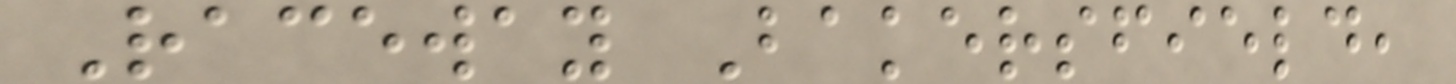Raceway Bakersfield,
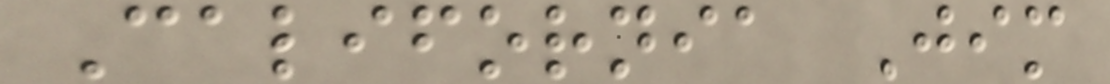California Jim
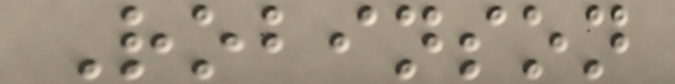Robinson
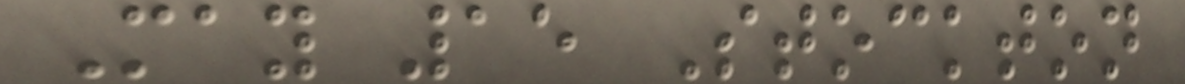May 15 Stockton
